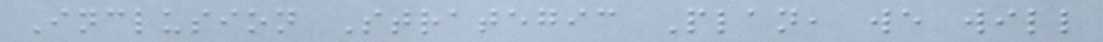Inclusion Strategic Plan, we will
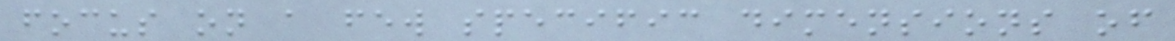focus on a few specific dimensions of
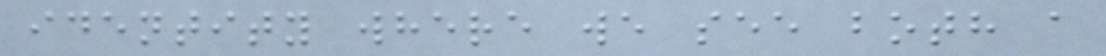identity where we see both a
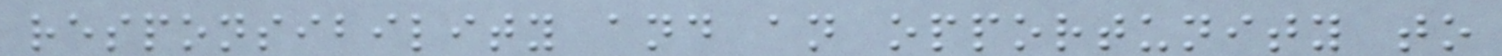responsibility and an opportunity to
